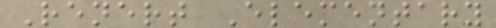Renert Elementary
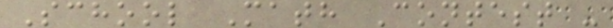School Math Contest -
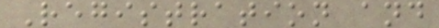Registration and
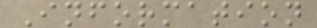Information
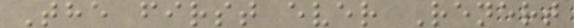The first ever Renert
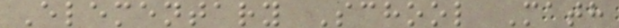Elementary School Math
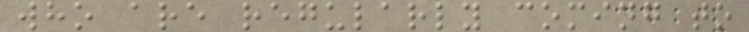who are regularly coming to
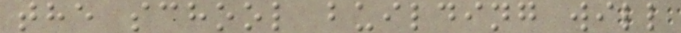the school building will
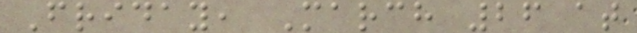Friday, March 26 at
